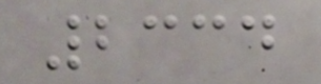2334
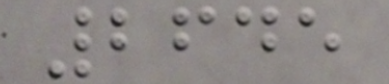2645
